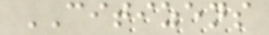CITIZENS
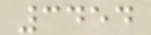3454
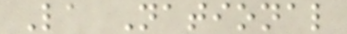La National
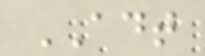ADT
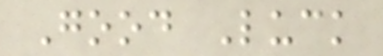Good Luck
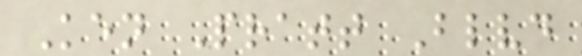Ken Pratt Blvd
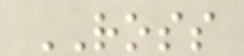ROSS
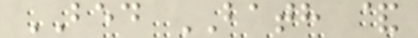BED BATH &
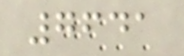7641
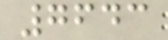7643
